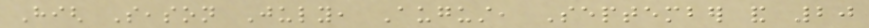High Season July, August, September and 20
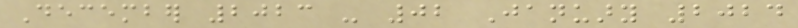December 2023 - 02 January 2024
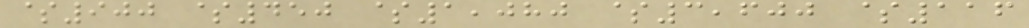$900 $450 $1,080 $3,600 $116
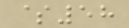$58
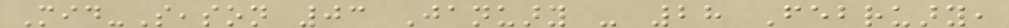Mid-Season 03 January - 28 February,
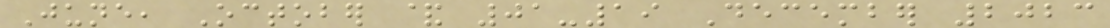June, October & 01-19 December 2023
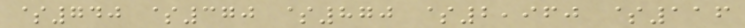$740 $370 $870 $2,960 $116
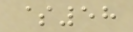$58
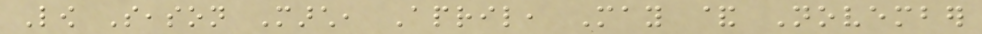Low Season March, April, May & November
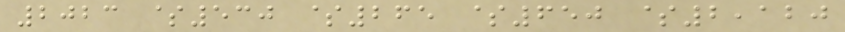2023 $530 $265 $650 $2,120
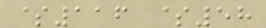$116 $58
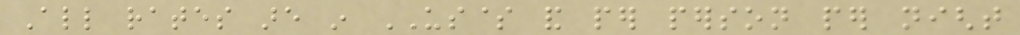All rates are in US$ and per person per night
